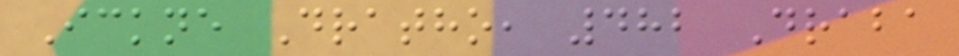Ickne Dratho, 482 Draba
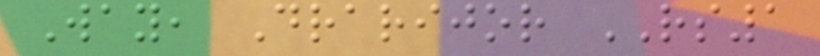Way, Drarijor RS1
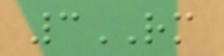3RM
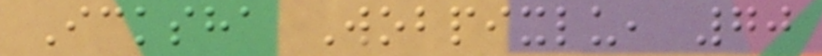Icksha Wobpixlu, 70
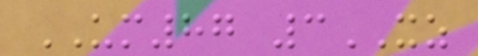UM87 3XZ
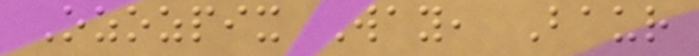Ozozpix Way, Baur
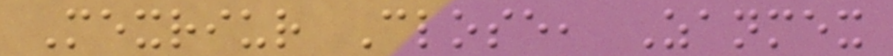Mexriur Close, Zanmex
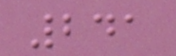241
